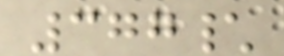377\
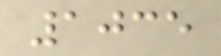1035
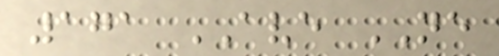171 AVE NE
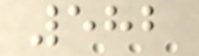582
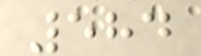584
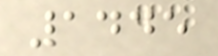1445
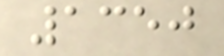1350
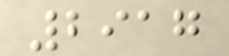2917
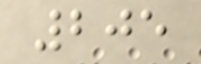205
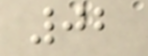02
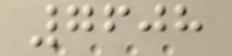7608
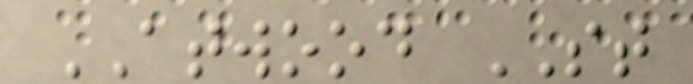ATWOOD ST
